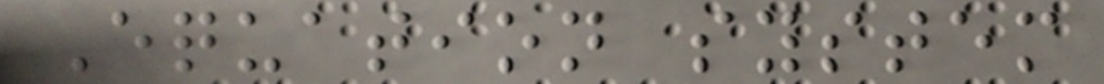Equation system
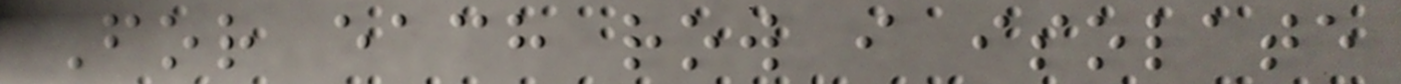For each row i isolate
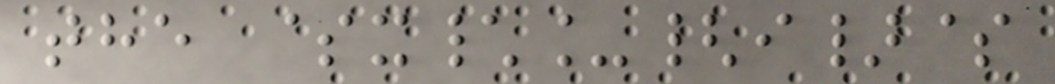the $x\_{i}$
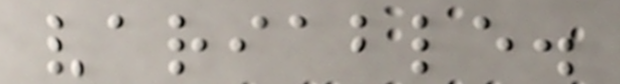variable.
